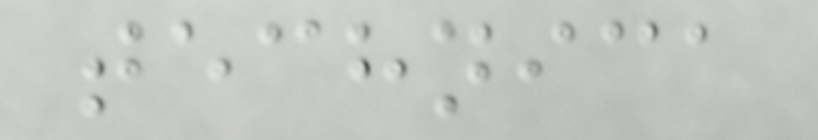technica
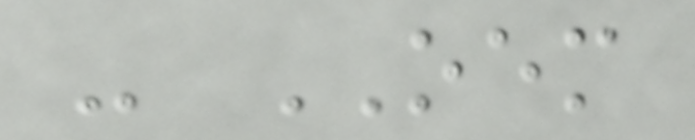- OEM
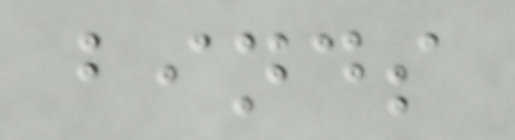binds
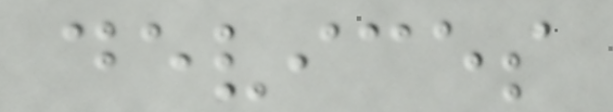devices
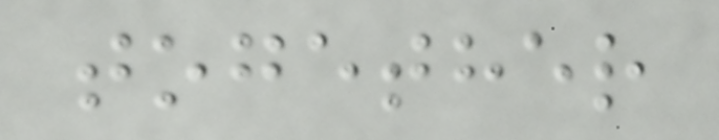together
